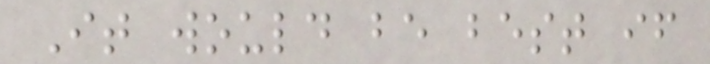It would be best if
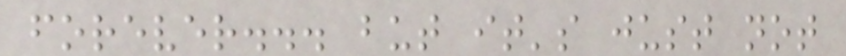forever... but it's just not
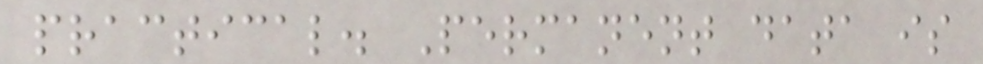practical. Permanent data is
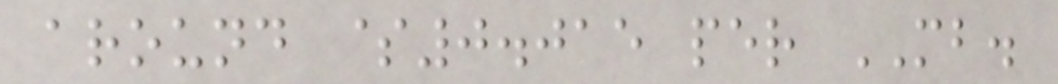around $0.015 per MB.
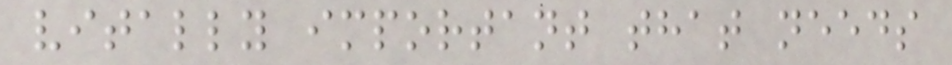vitally important that needs
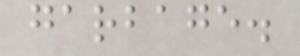garbage.
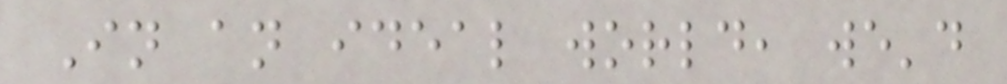In an ideal world, we'd
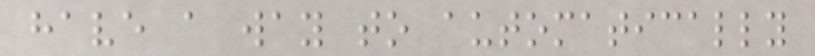have a way to automatically
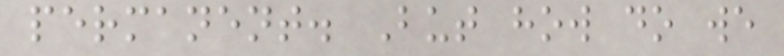permanent. But how do we
